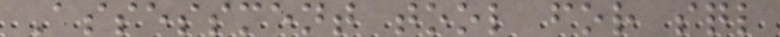Assessment tool for sql
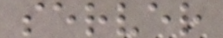server
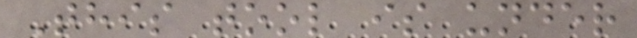This tool is under
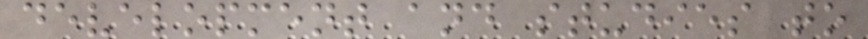development and studies to
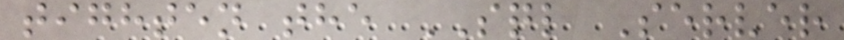tighten the SQL Server
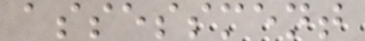assessment
